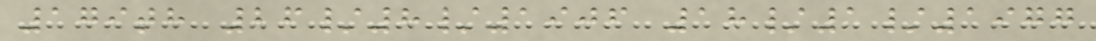179th 26/8/1906 18/1/1977
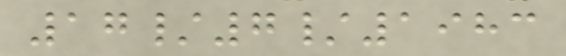17/7/1983
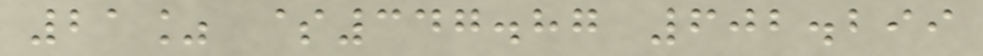21% $347.87 602.299
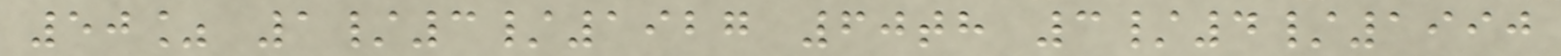50% 1/3/1927 60th 3/4/1990
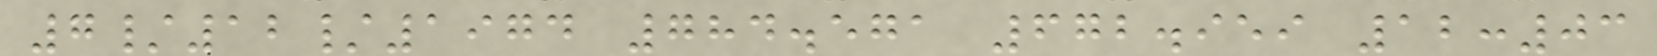7/12/1974 784.571 672.959 12:03
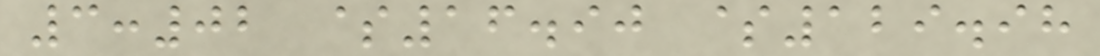3:02 $16.90 $129.98
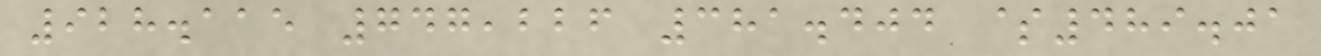928.115 747,226 381.404 $489.01
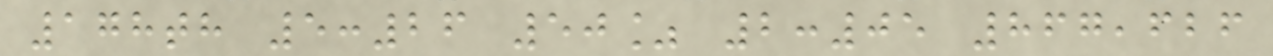178th 5:26 50% 2:05 867,626
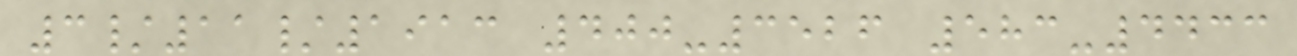3/11/1913 400-3526 583-4433
